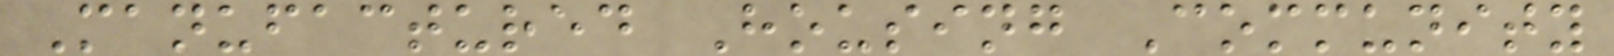Manufactured Housing Community
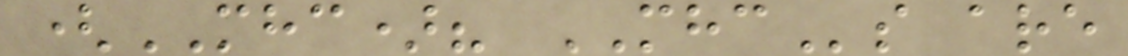(MHC)? MHCs are
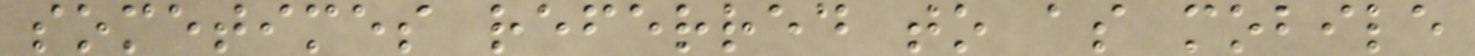sometimes referred to as mobile
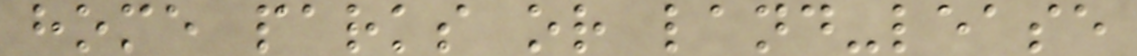home parks or land-lease
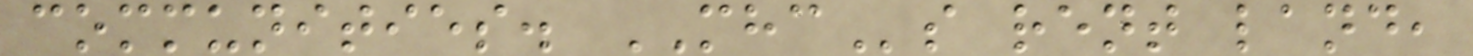communities. MHCs rent land,
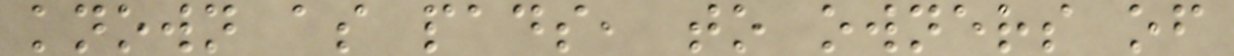known as pads, to owners of
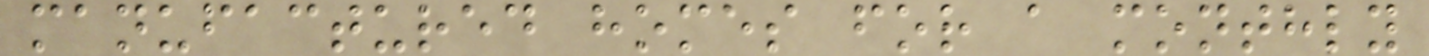manufactured homes for a monthly
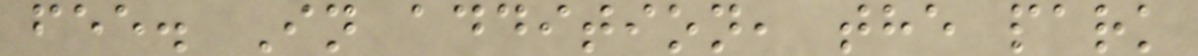fee. In addition, the park
